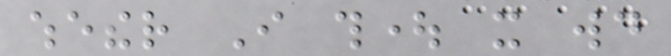whether I thought it would
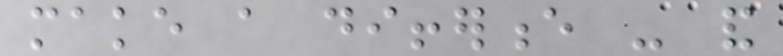make a difference - and
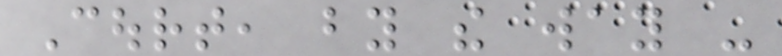Court, by the way -
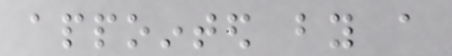appointed by a
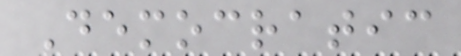Democratic
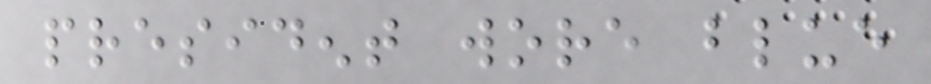president wore blue
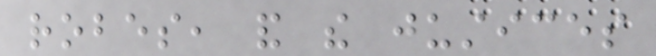robes, and the justices
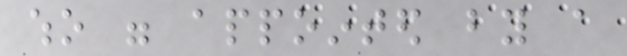who were appointed by a
